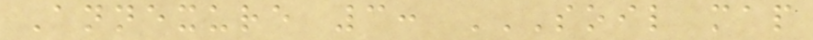Annexure 3: SOIL MAP
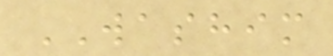WASHIM
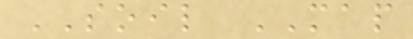SOIL MAP
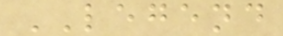LEGEND
